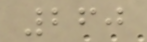260
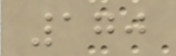170
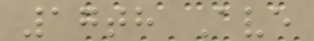17th Ave
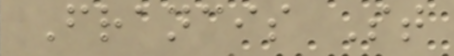Francis St
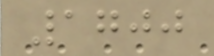1700
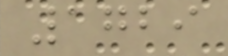1729
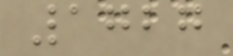1727
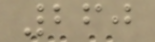260
